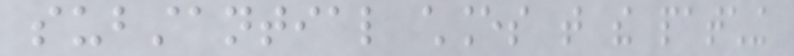substantial chances that the patching
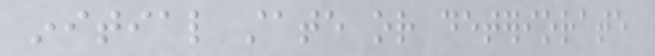initial state or deteriorate
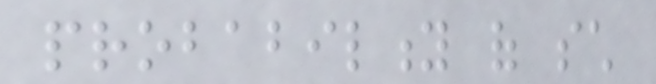probability of such
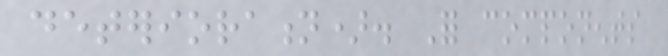deterioration). For components
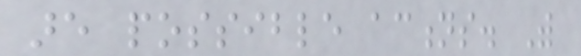are possible actions. With
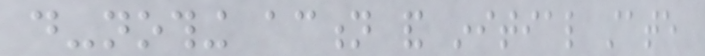do-nothing action and initial state
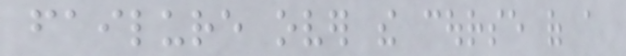failure over the course of a
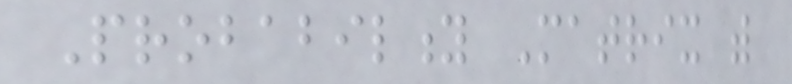Probability Matrix with
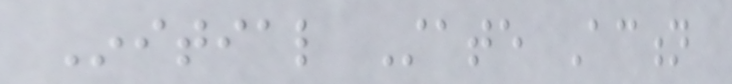Initial State Action
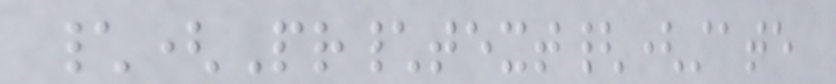\(Pr\text{(state
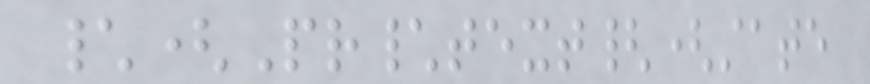\(Pr\text{(state
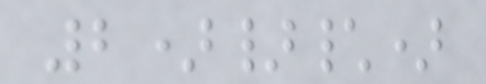2)}\)
